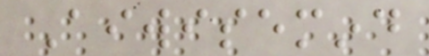Aiwisemind
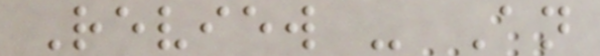Review - An
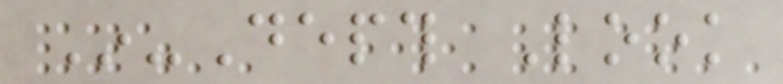In-Depth Look
